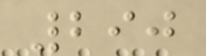290
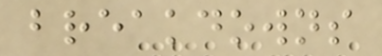breakdowns
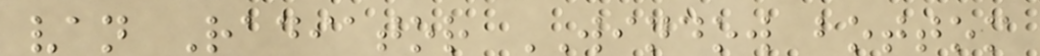van Radiator WINDOW bottom
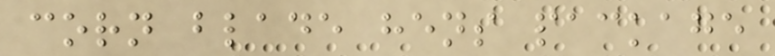corn blade hens package
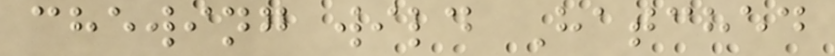chewing wild Hatched
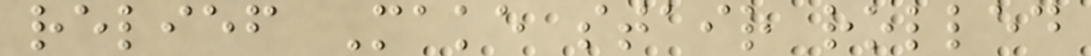relief Make stair rolled
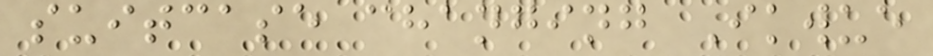suitcase changing Ikwue
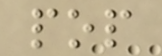pop
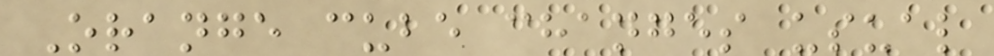Orange cube changes usual
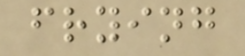frying
